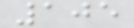105
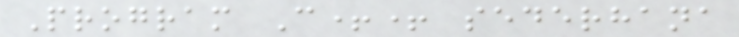Program C++ sederhana
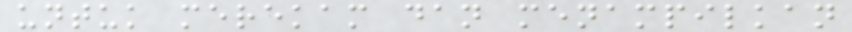untuk merekam dan menampilkan
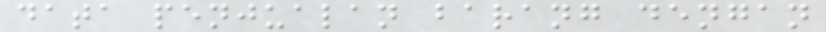data penjualan barang dengan
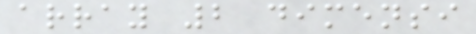array 2 dimensi
